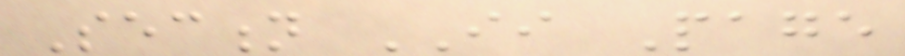Section II Page
